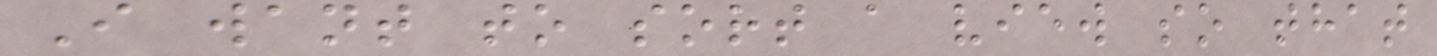I want to sort a view so that
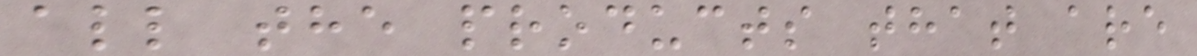all the products that are
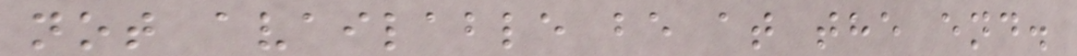not available be at the end.
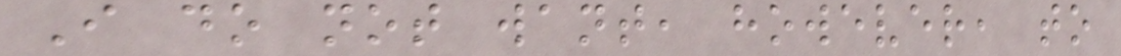I do not want, however, to
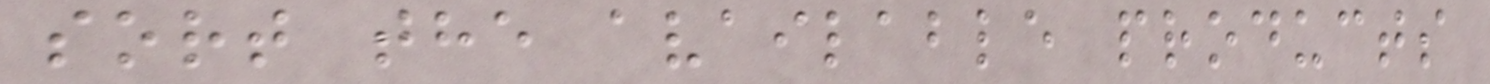sort the available products
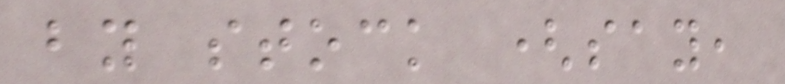by stock (say,
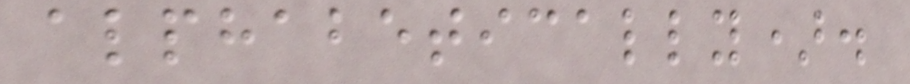alphabetically).
